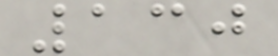130
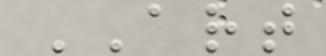ART
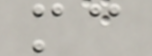mc
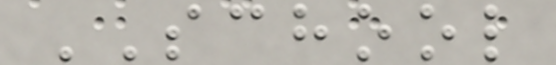SCHOOL
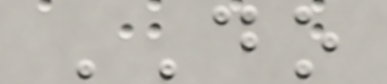DO
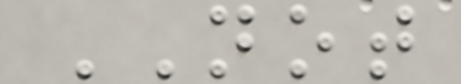NOT
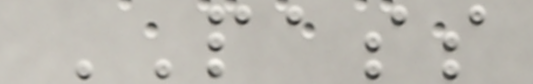PASS
